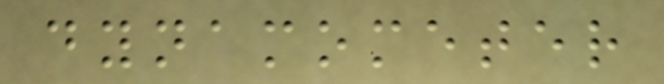dynamometer
